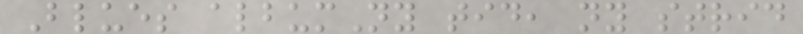Blues albumNy tid, ny strid
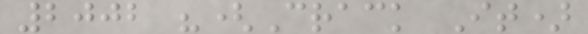2002 "(Crack It)
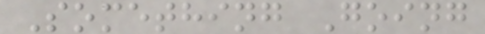Something Going
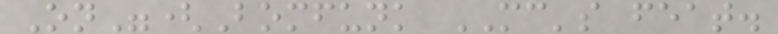On"(Bomfunk MC's feat.
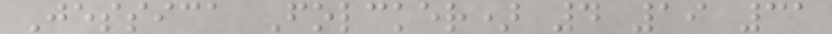Jessica Folcker) 4 19 31
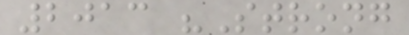2013 "Strong
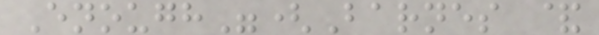Enough"(Barnes &
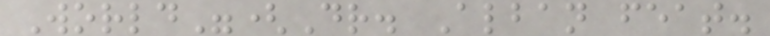World"(Dr. Alban feat.
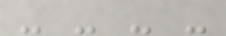- - - -
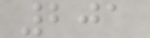201
